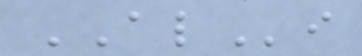ALi
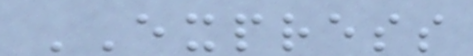EXPRESS
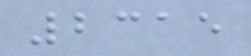2315
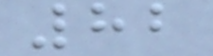82
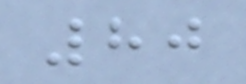80
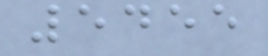5455
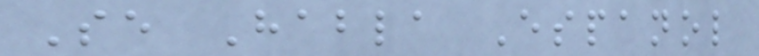Se Habla Espanol
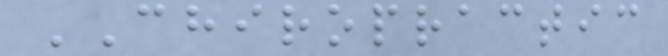CHIROPRACTIC
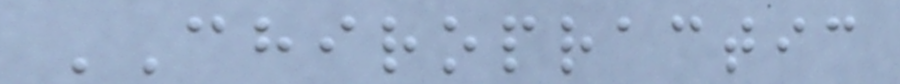CHIROPRACTIC
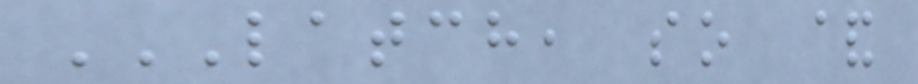LATCH, SO &
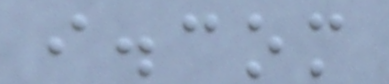i.com
